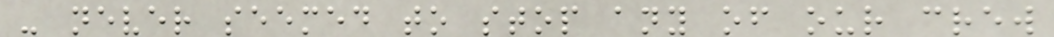- never seemed to stop any of our crew
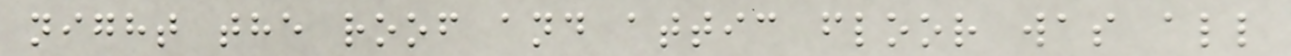night the roof and attic floor was all
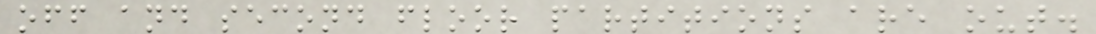off and second floor partitions are out.
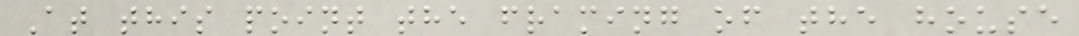At this point the framing of the house
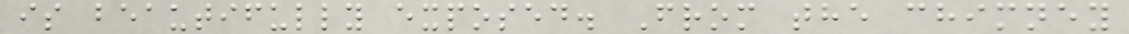is beautifully exposed. From the chimney
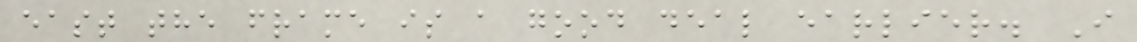east the frame is a good deal earlier. I
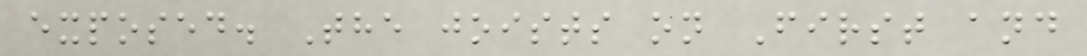exposed. The joists on First and
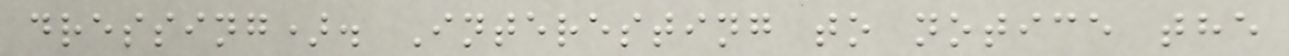dressing). Interesting to notice the
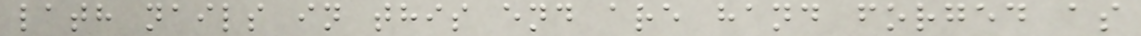lath nails in this end are hand forged as
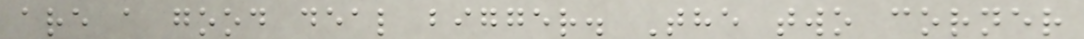are a good deal bigger. The two corner
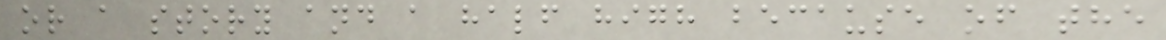or a story and a half high because of the
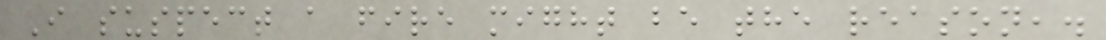I suspect a fire might be the reason,.
